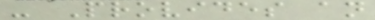- Provides an
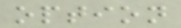option
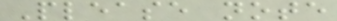Please note
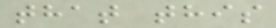that this
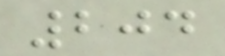204
